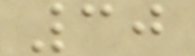30
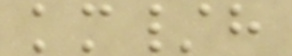km/h
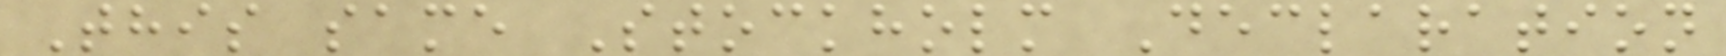This same Stockholm Declaration
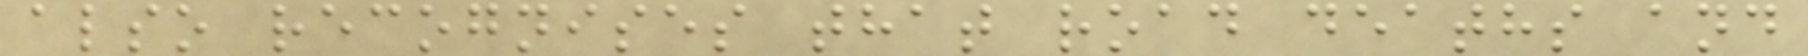also recognises that road deaths and
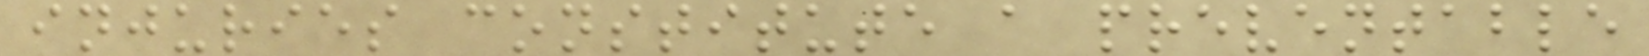injuries constitute a preventable
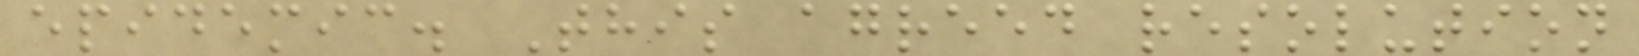epidemic. This agreed resolution
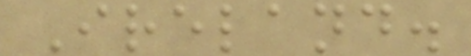Ireland.
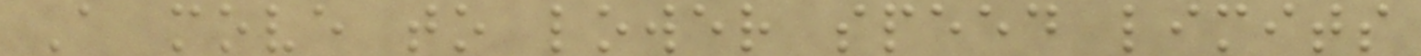A move to lower speed limits
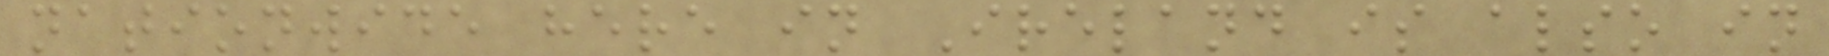nationwide here in Ireland is also in
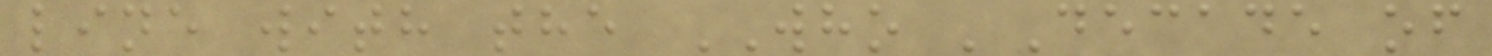line with the WHO 'Decade of
